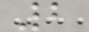2
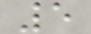5
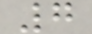7
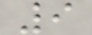9
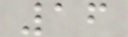16
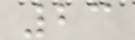23
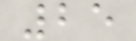25
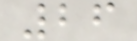26
